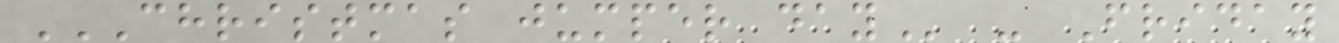CHRISTMAS JUMPER DAY - Friday
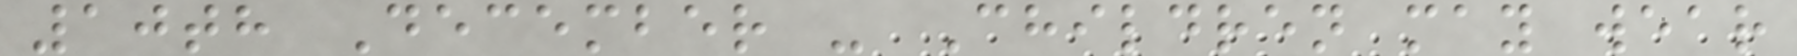10th December - Children may wear
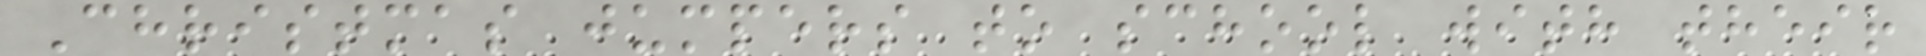Christmas jumpers to school with their
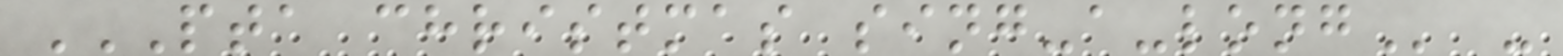PTA CHRISTMAS SING-A-LONG -
